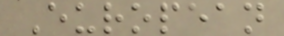European
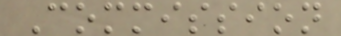Commission
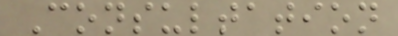Consultation
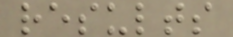results
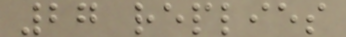27 replies
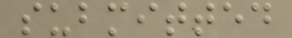submitted
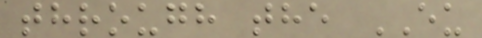through the EU
